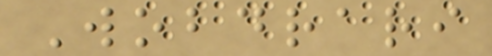Wobdrari
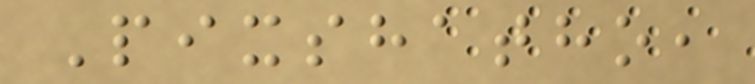Pixshatho,
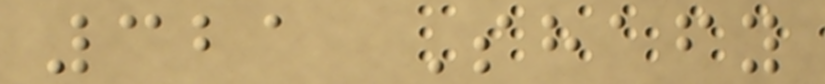321 Shafy
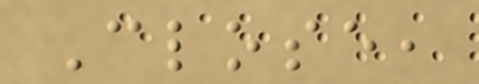Close,
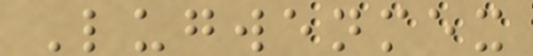Lugwenmex
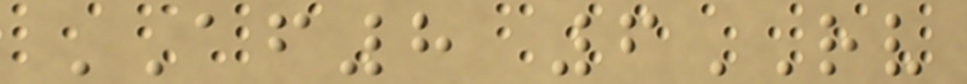AF8 6RV
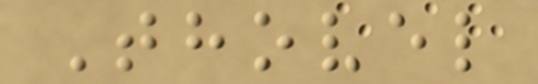Thovel
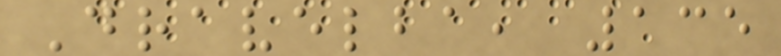Dravelba, 135
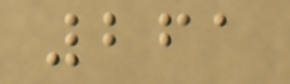261
